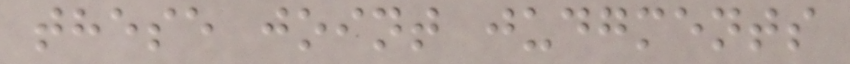these joint judgments
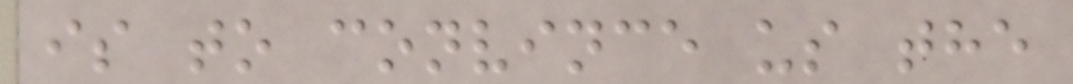is to convince us the
